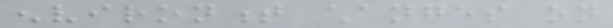environment changes on
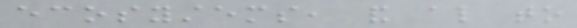ecosystems, and also to
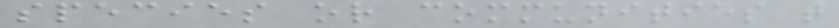species or communities that
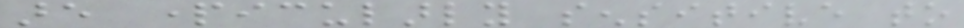are particularly sensitive to
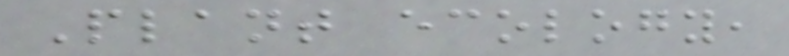Plant ecology,
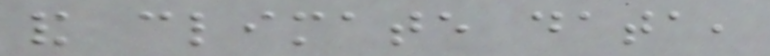and climate data,
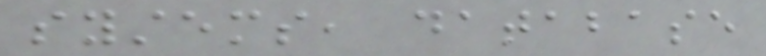systems, database
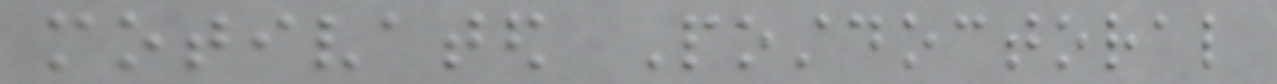motivated Postdoctoral
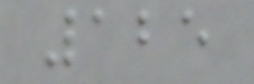125
